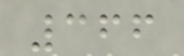366
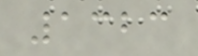1323
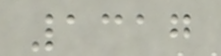1317
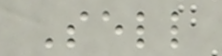Sell
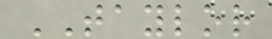TAYLOR
